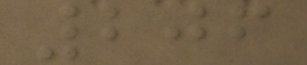206
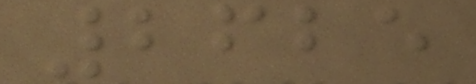2625
